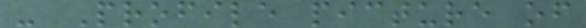- Profile picture of
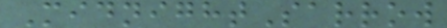MidnightSarrow
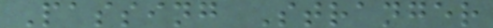Passing Stranger
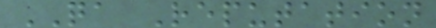QA Reputation
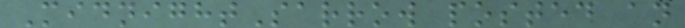MidnightSarrow posted an
